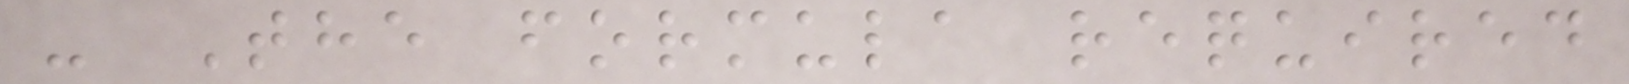- The formula required
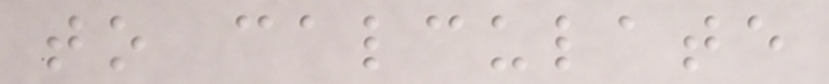to calculate
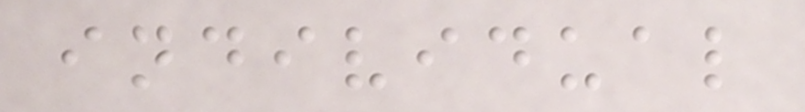individual
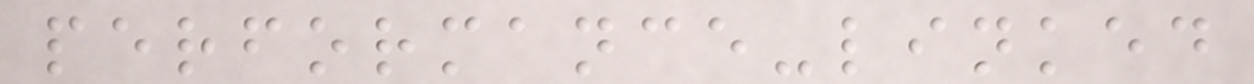performance-linked
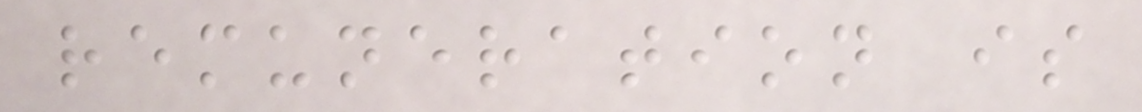remuneration is
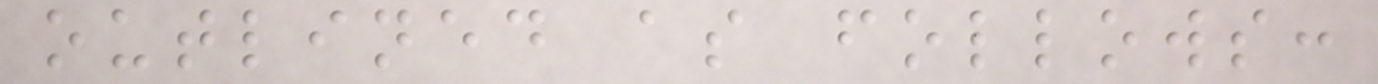outlined as follows:
